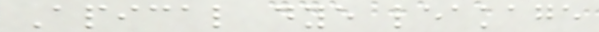Apical dye leakage
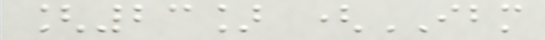[23] (IBM
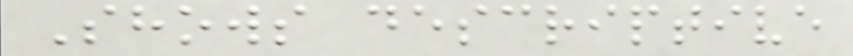Shows descriptive
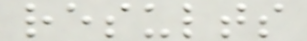results
